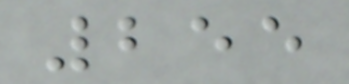255
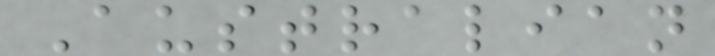Australian
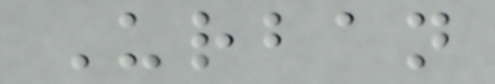Urban
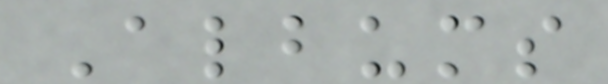Albums
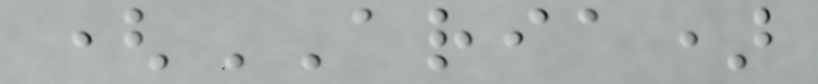(ARIA)
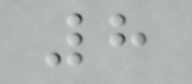8
